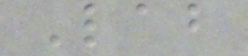Lab
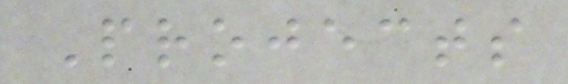Projects
